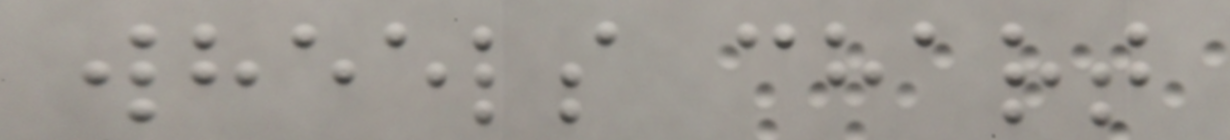wheels chart
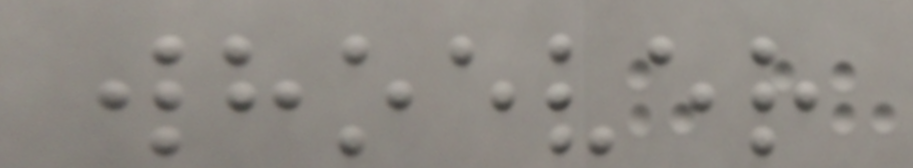whoever
